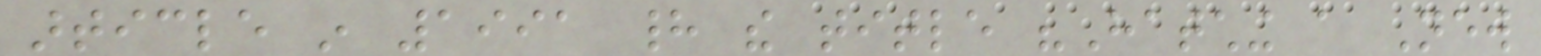article in 1991 had the title "Hatching a New
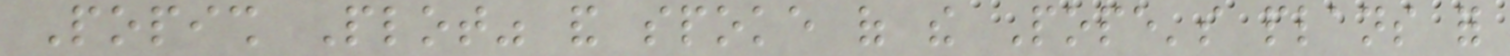Popish Plot" and spoke of the Pope's plans for
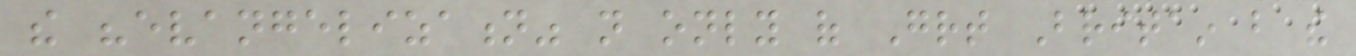the "evangelization" not only of Great Britain but the
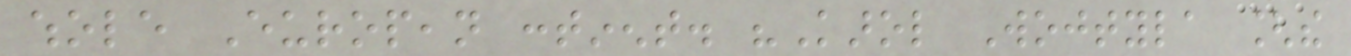whole European continent. "Karol Wojtyla [the
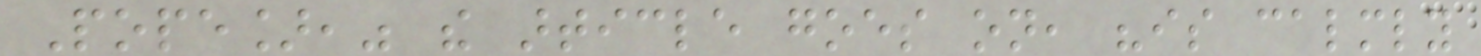Pope]," the article goes on, "is calmly
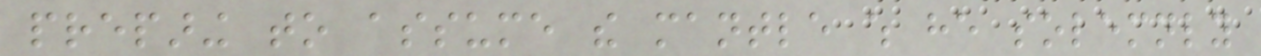preparing to assume the mantle which he solemnly
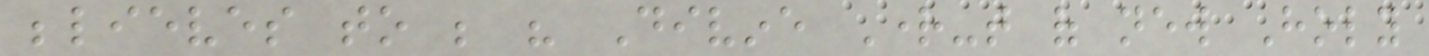believes to be his Divine Right-that of new Holy
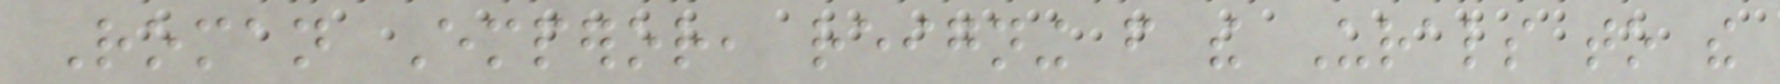Roman Emperor, reigning from the Urals to the
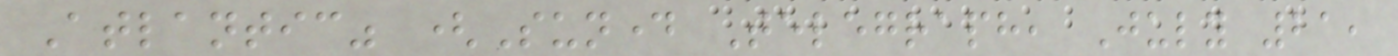Atlantic" (Sunday Telegraph, July 21,
